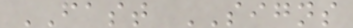FAST SIGNS
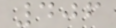406
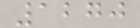1270
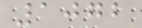1072
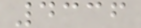4336
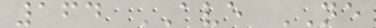164 AVE NE
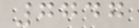7747
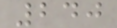240
